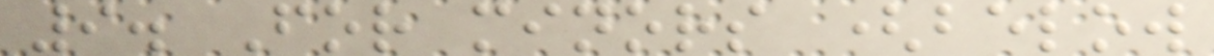9. For minors (below
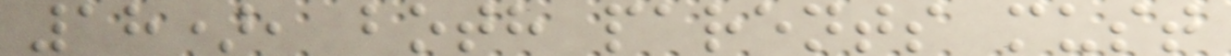18), both parents must
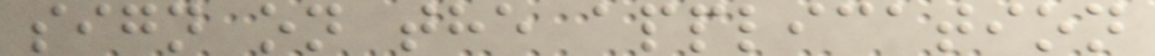sign on the application
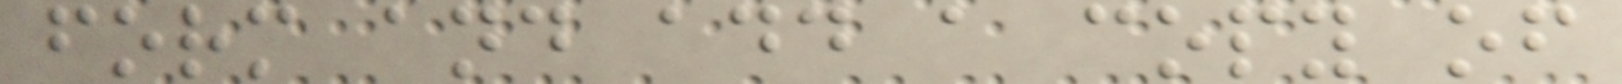form and add a copy of
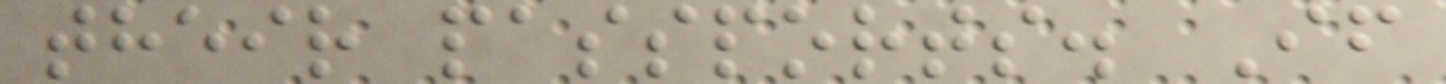their passports. If
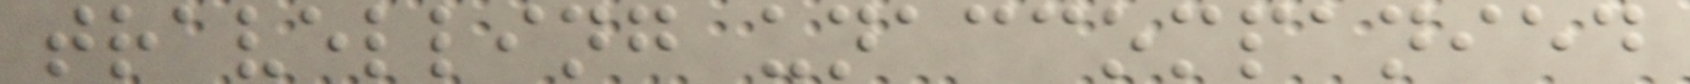travelling unaccompanied
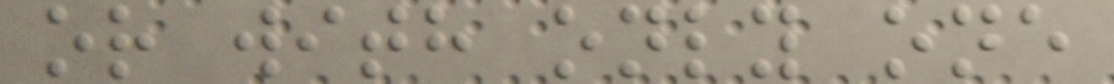or with only one
